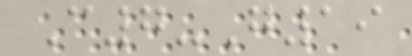C7-G19
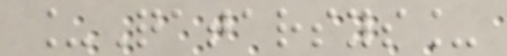_Qatarsys_
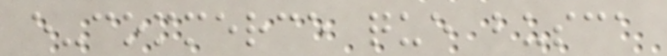e-commerce que busca
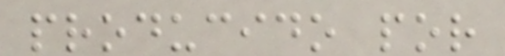producido por
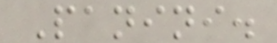Panini.
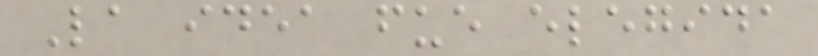La idea fue elegida
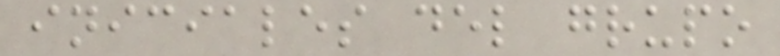iniciales del grupo
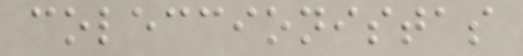coleccionistas
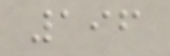196
